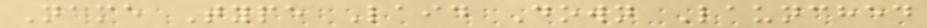Name Type Laid Down Launched
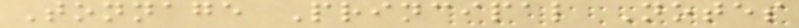Tonnage Principal Notes
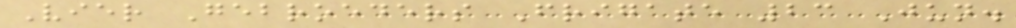Vier Gebroeders Frigate 23 Jun.
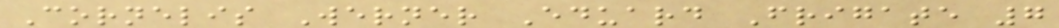Cornelis Werner Eduard Frigate 7
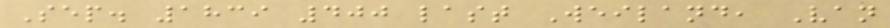Sep. 1839 400 last Weiland, Van
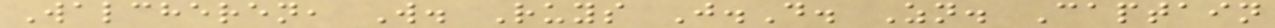Walcheren, W. Ruys J.D. Zn. Captain
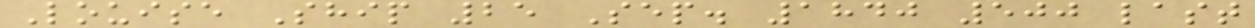Louise Ship 25 Sep. 1840 500 last
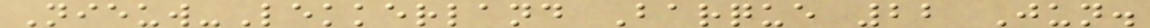Nieuw-Lekkerland Barque 22 Jun.
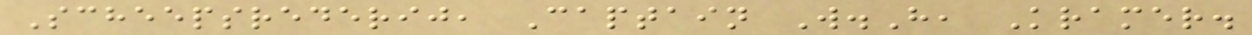Scheepsrederij, Captain W.H, Kramer.
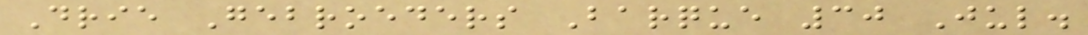Drie Gebroeders Barque 30 Jul.
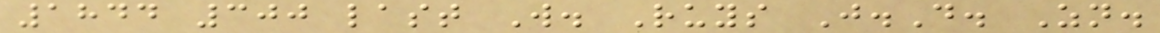1844 300 last W. Ruys J.D. Zn.
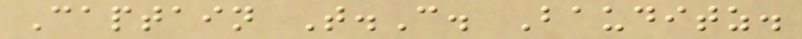Captain T.C. Bauditz.
